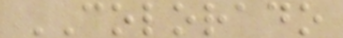COLORADO
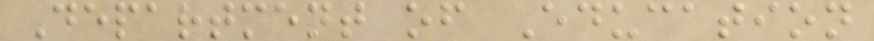Department of Education
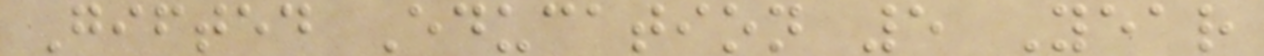Gifted Education 5 Year
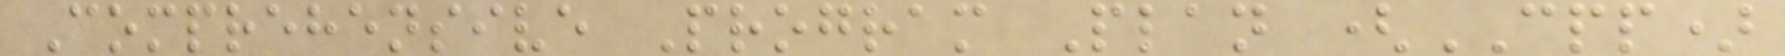Comprehensive Program Plan (CPP)
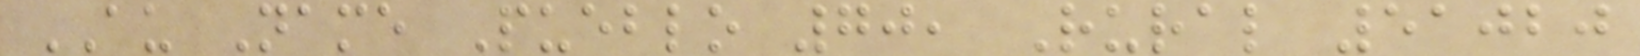AU Name Pueblo 70, Rural 51020
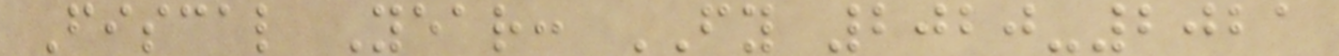Fiscal Year: FY 2020-2021
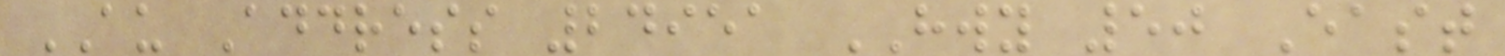AU Address 24951 HWY 50 East
